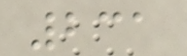231
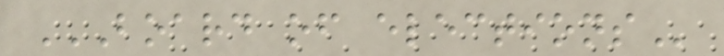BOARD OF ELECTIONS
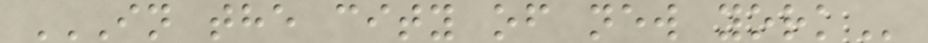IN THE CITY OF NEW YORK
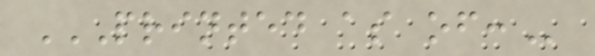PRINTED AS OF:
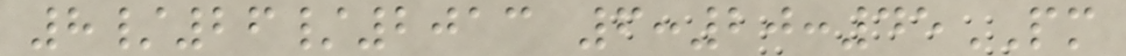8/26/2013 6:20:45PM
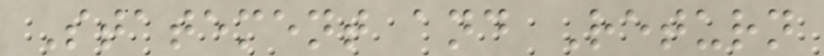Statement and Return
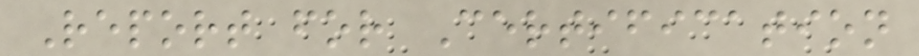Report for Certification
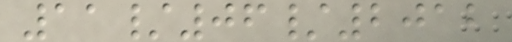11/06/2012
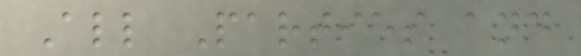All Parties and
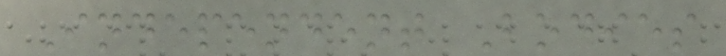Independent Bodies
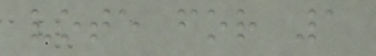vote for 1
